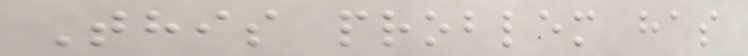This problem has
